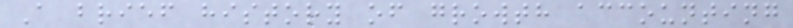A brief history of growth accounting
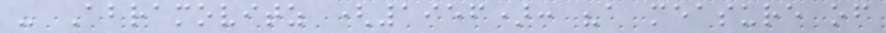- Abramovitz (1956): "a measure of
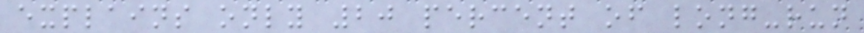explains only 20 percent of long-run
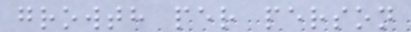growth per person
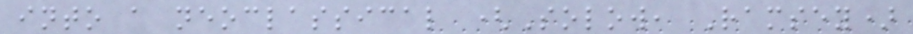into a neoclassical (Solow, Ramsey)
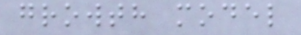growth model
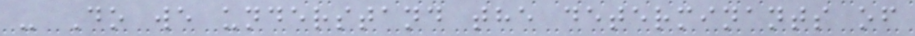- Do we understand the determinants of
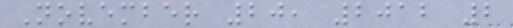November 20, 2012 2
